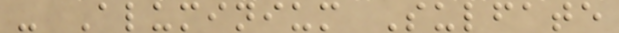- Aluminium Sulfate
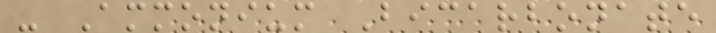- Ammonium Bicarbonate
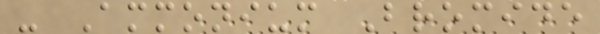- Ammonium Bromide
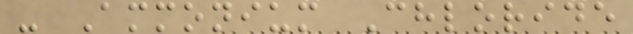- Ammonium Chloride
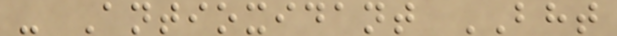- Antioxidant BHT
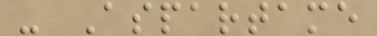- Aspartame
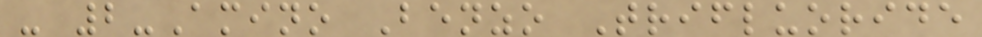- 2-Amino Benzo Trifluoride
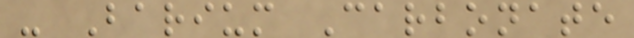- Barium Carbonate
